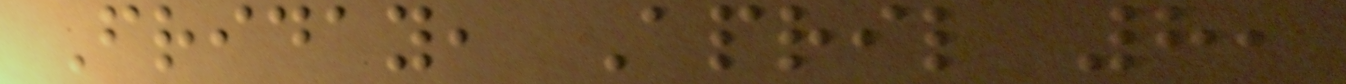Friday, April 8,
